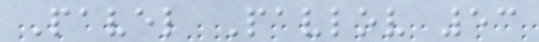Pavel Pavlov 53
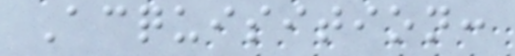Acquisition:
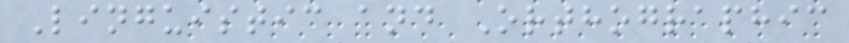Linguistic and Orthographic
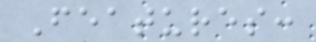Features:
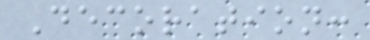Decoration:
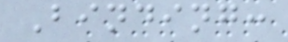Binding:
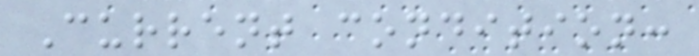Current condition:
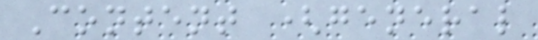Content (general
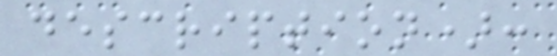description):
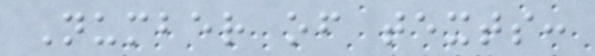Number of texts:
